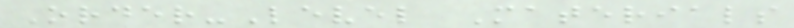Order-Level Materials
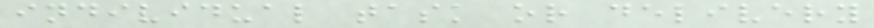individual task or delivery
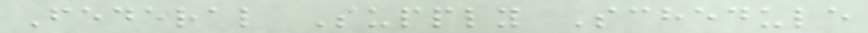Federal Supply Schedule
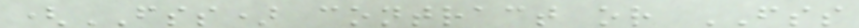(FSS) contract or FSS
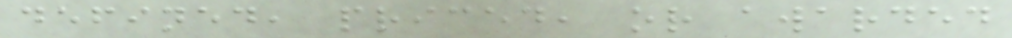defined, priced, or awarded
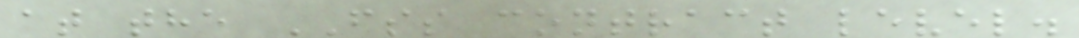at the FSS contract level.
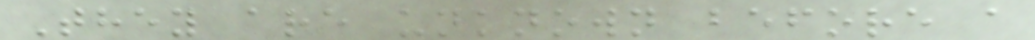They are unknown before a
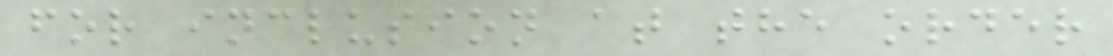for inclusion at the order
